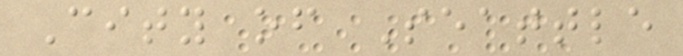City of Seattle
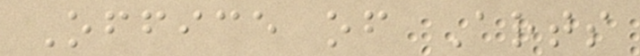Office of Arts
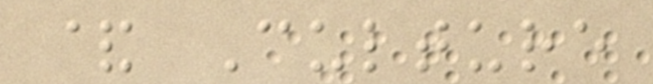& Culture
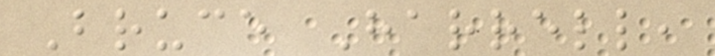Bruce Harrell,
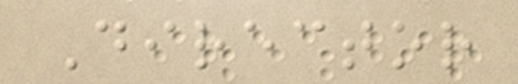Director
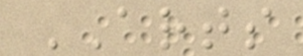ARTS
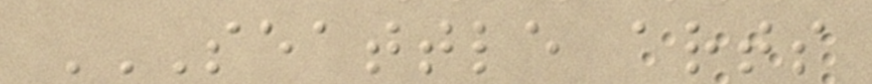SEATTLE ARTS
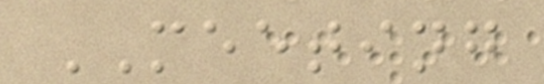MEETING
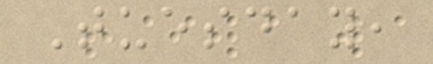Tuesday,
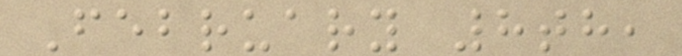February 8th,
